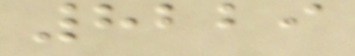8229
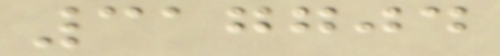317704
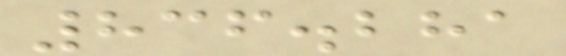836.281
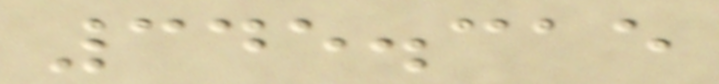345.315
